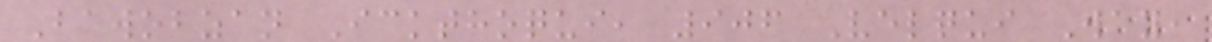Bawobzan Ickthoqui, 906 Velqui Way,
